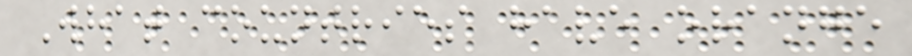What countries have orange
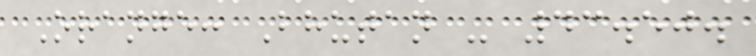Orange: Bhutan - 43.50.
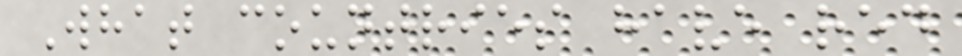What countries have red
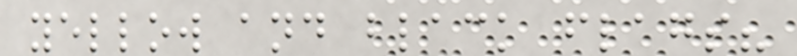yellow and black flags?
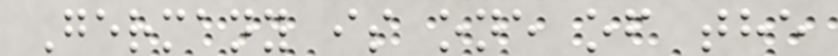Germany is one of the
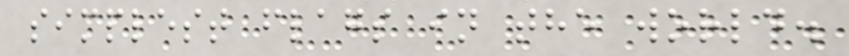simplest flags in the world.
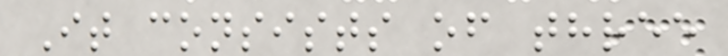It consists of three
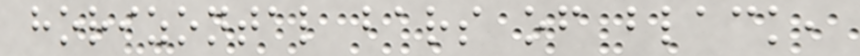horizontal bars of black,
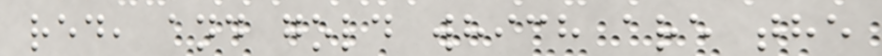red, and gold which are the
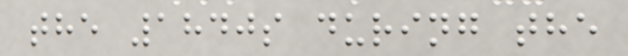the 1840s during the
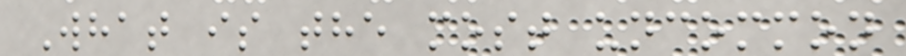What is the most uncommon
